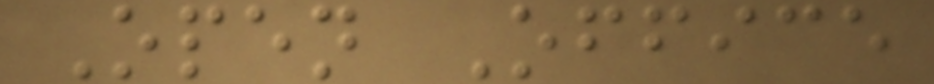Open Office
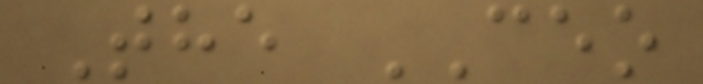The CEO
